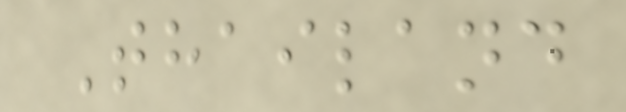Thailand
